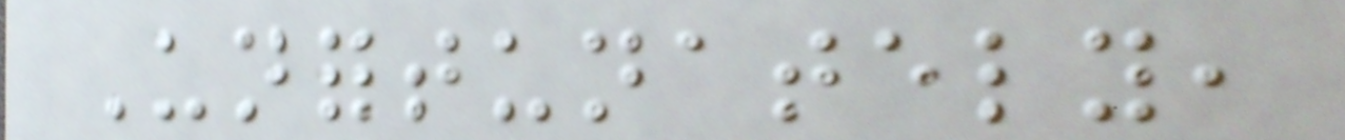Unfortunately,
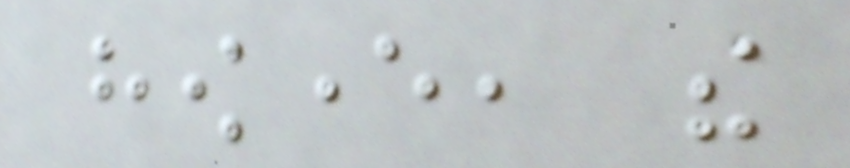however, the
